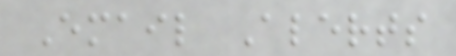Email Alerts
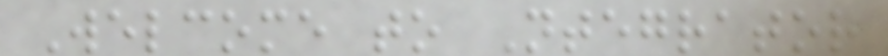Welcome to Ntegrator
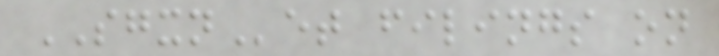SGXNet filings on
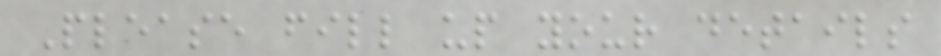Please fill up your details
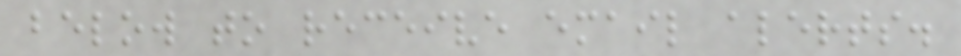below to receive email alerts.
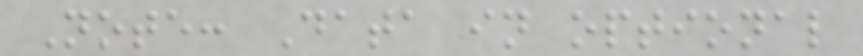Note: Data in optional
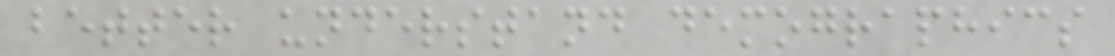better understand demographics
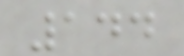144
